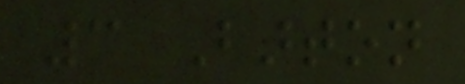3 Barton
